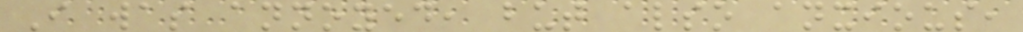I was annoyed, but also anxious,
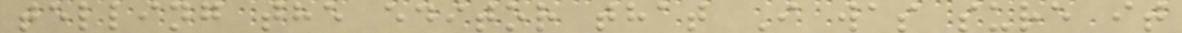telling the editor that I was sure it
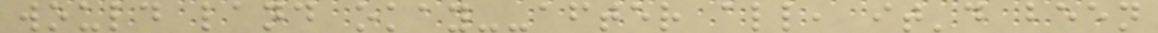would land okay--after all, it'd been
